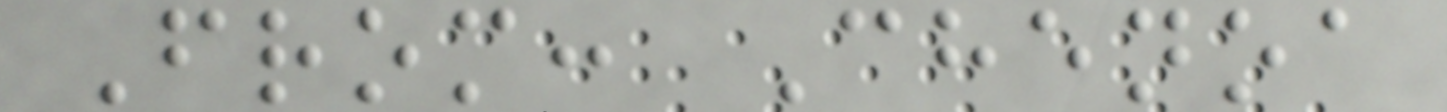From: Chenoa
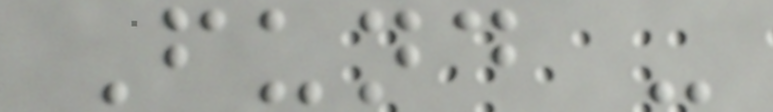Fund -
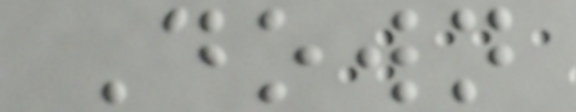Down
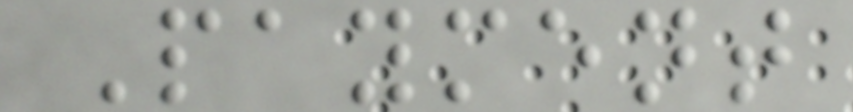Payment
